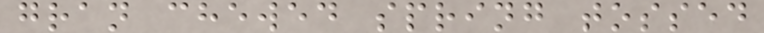gran chewed spring tossed
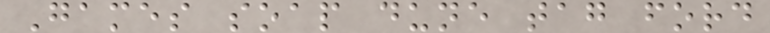Games soap dune tag ford
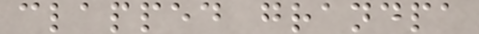clapped grandpa
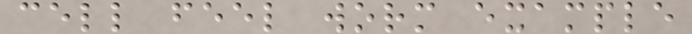cell feel worm example
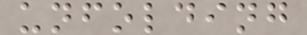unfolding
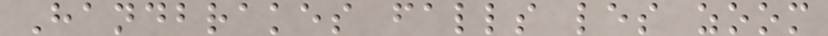Handbrakes falls les zoom
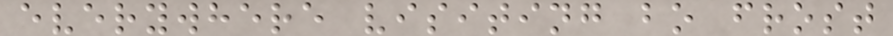everywhere visiting bo frost
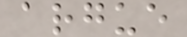argue
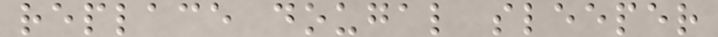replace dougal sleeper
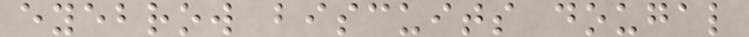eyebrow biscuits dougal
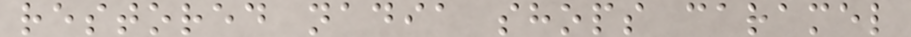restored nadia shops caramel
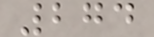274
